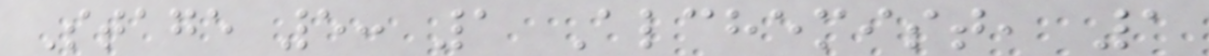Stage 5: 1 Alchemist, 1
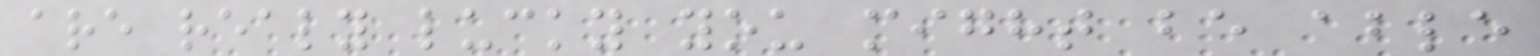are realy lucky you might be able
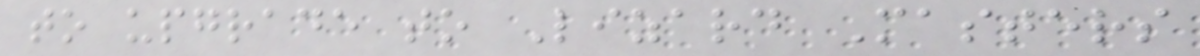to upgrade to Lizard Masters
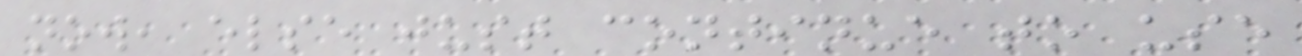now, else just continue to use
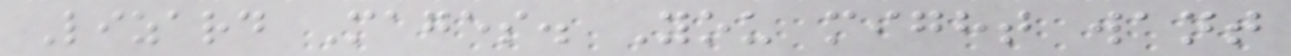Lizard Mages. You might want
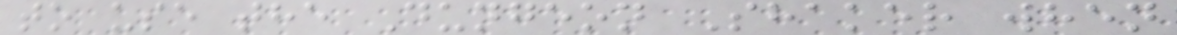to use the Dungeon Shaker when
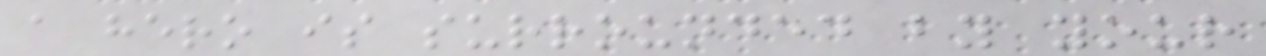a hero is surrounded by your
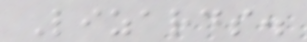Lizards.
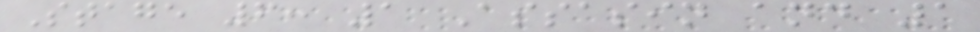Stage 6: 1 Assasin and 1
